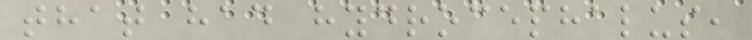that had hydrocephalus,
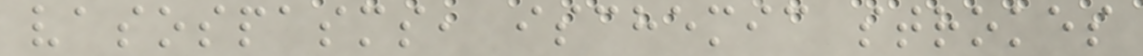vasospasms, ischemic strokes
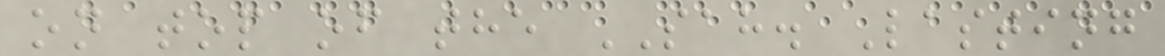on top of the SAH. Lasting
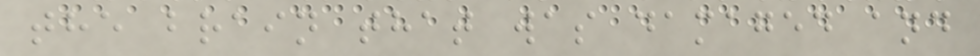the brain that was damaged and
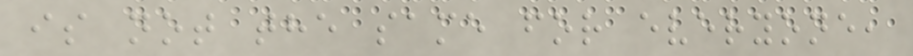is not the same for everyone,
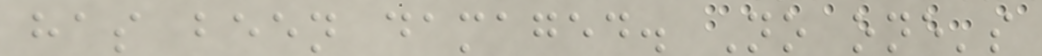has been damaged. No one's
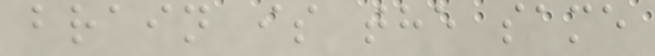brain is the same
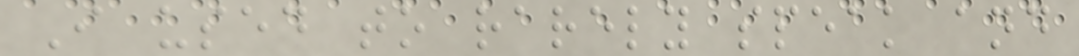I used to rarely speak and
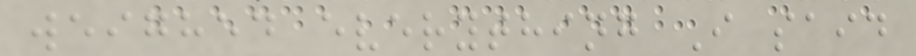weighed everything I said
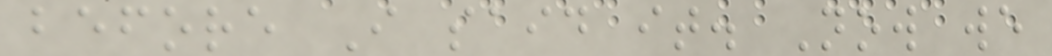before I said it. Now we
